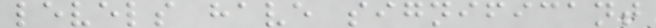levels have significant
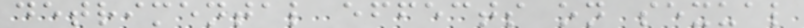detrimental effects on sexual
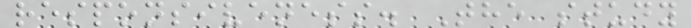responsiveness. The study
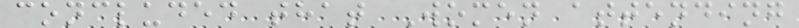concluded that Women attending
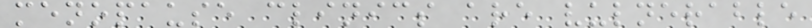menopause clinics are vulnerable
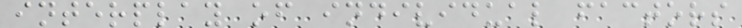interplay of individual factors
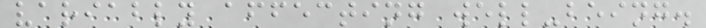variably affecting well-being.
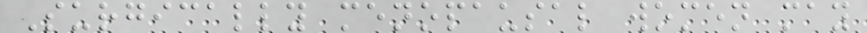Surgically menopausal women may
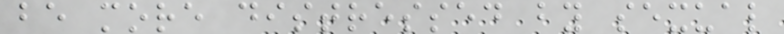be more distressed by sexual
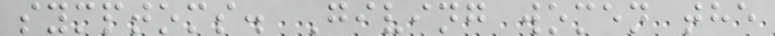symptoms. Giving women the
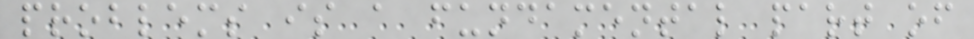problems is a fundamental part of
